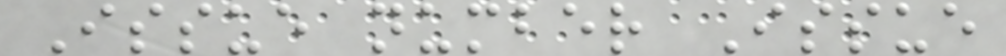Issue number Issue
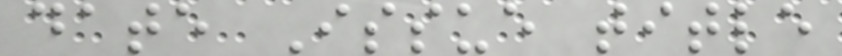date Issue title
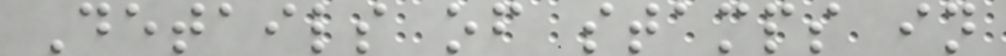Details of stamps in
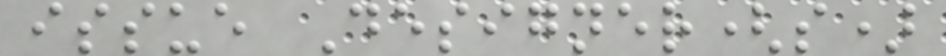issue Designer(s)
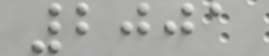2001
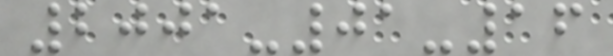2001-01-16
